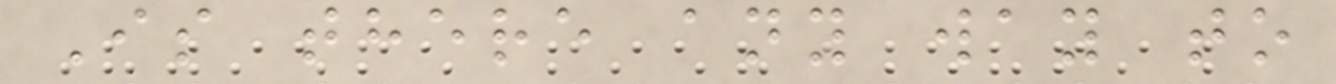Is there any way to
